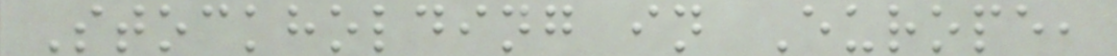Stockholding in Europe,
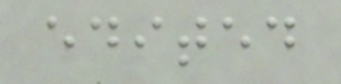edited
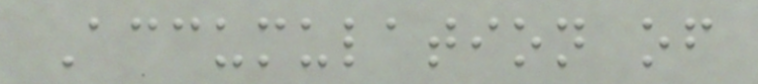Accumulation of
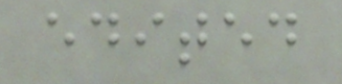edited
